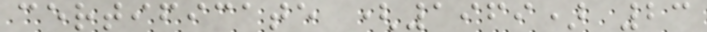certificate (1969) 23
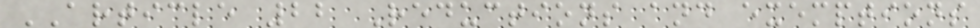ARTICLE 22 Reductions and exemptions
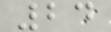24
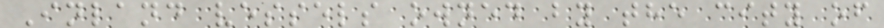Inland vessels owned by the city of
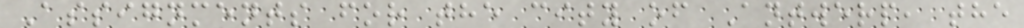Assignments for the city of Antwerp, the
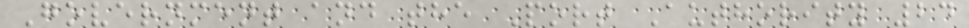Government and the Port Authority 24
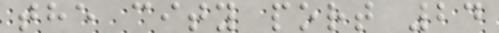the city port 24
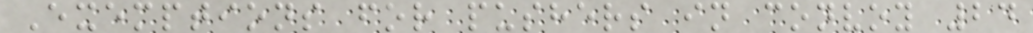Exemptions for pushers in convoy 24
